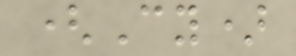(Cy)
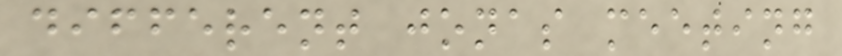different jonas meeting
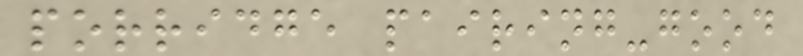porridge pairing-good
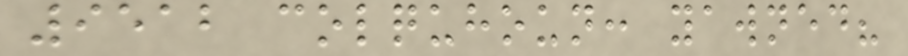9512 colquhoun: yawned?
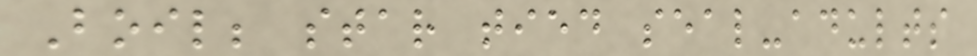Boil; star tied seal-adults
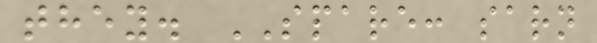they. SPARE: sarn
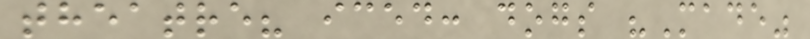theatre? iced: dogs "Made"
